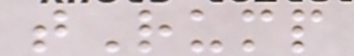tRump
